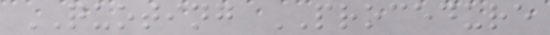QUOTING PROCEDURE
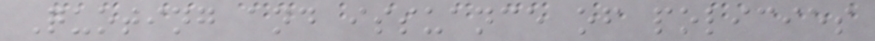Quoting and issuance of policies
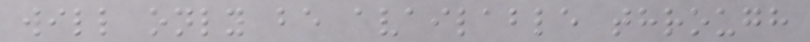will only be available through
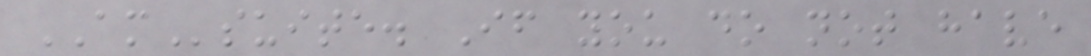AMsuite. If you do not have
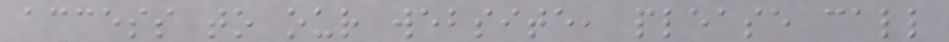access to our website, please call
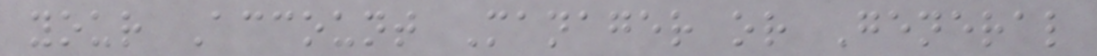your Account Manager or General
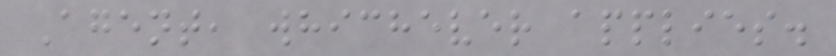Agent, whichever applies.
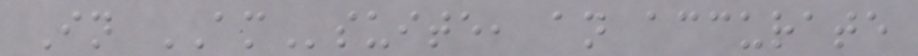In AMsuite, an accurate
